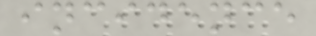incidence
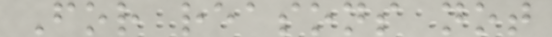For reasons not
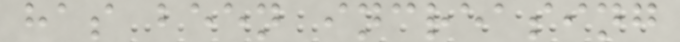has been increasing
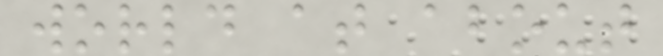world at about
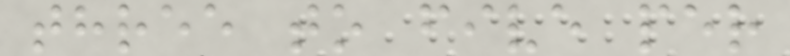three to five per
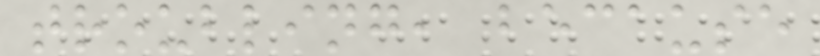troubling, because
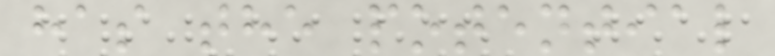has the potential
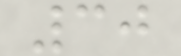30
